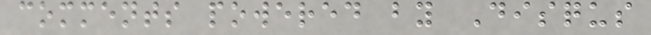comments powered by Disqus
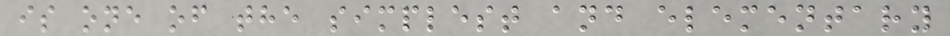is one of the simplest and elementary
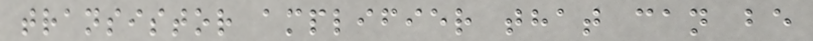transistor amplifier that can be
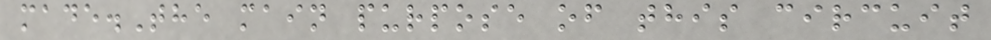made.The main purpose of this circuit
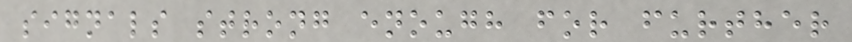signals strong enough for further
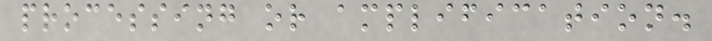processing or amplification.
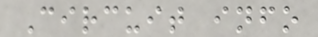Circuit info
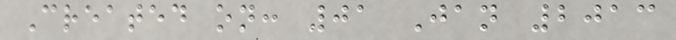Created on: 01 Jan 2013
